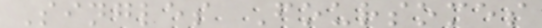Singles Foursomes
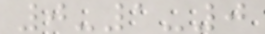0-1-0
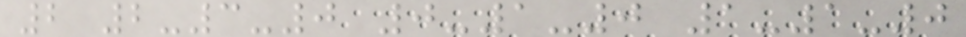2 2-3-0 0-1-0 1-1-0
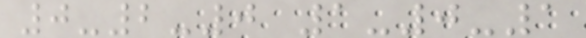0-2-0 1-0-1
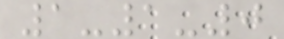1-1-0
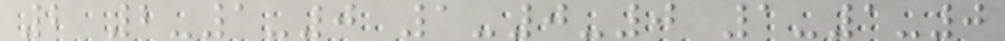2 2-1-0 1-0-0 1-1-0
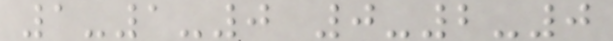1-1-0 0-2-0
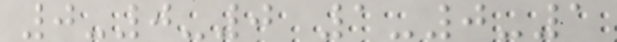0-0-0 1-0-1
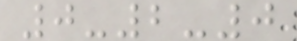0-2-0
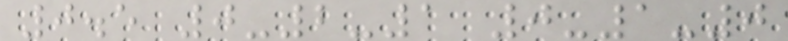0.5 0-2-1 0-1-0
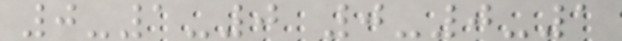0-1-0 0-0-1
